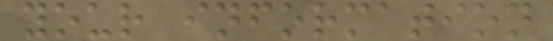your information
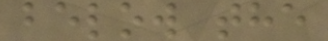below the
